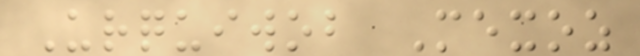Urquiwob Mexoz
